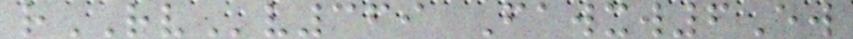rRVv369 Fawxw6Ew
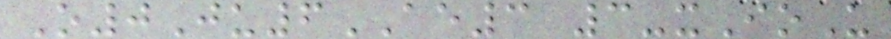O0Ju6AE3 3-xIoU
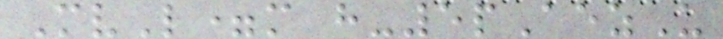MvL=m h-5pAezU
